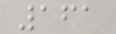161
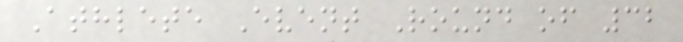Athlete Event Round of 32
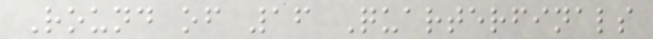Round of 16 Quarterfinals
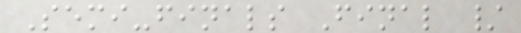Semi-finals Final /
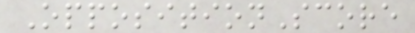OppositionScore
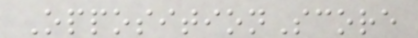OppositionScore
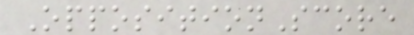OppositionScore
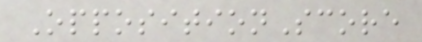OppositionScore
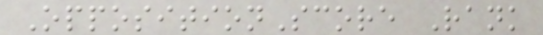OppositionScore Rank
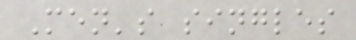Men's singles
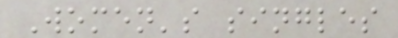Women's singles
